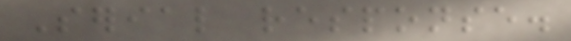Serial response.
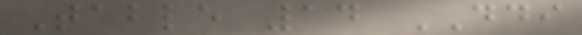Table 14 DDI
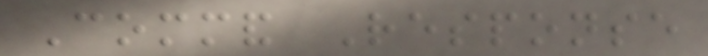Command Response
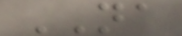NA
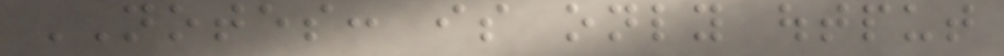NOTES: is only output
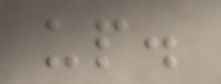up.
